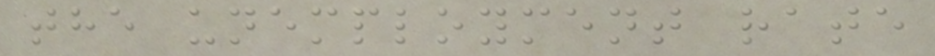the unemployment rate
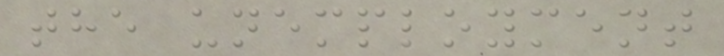the unemployment
